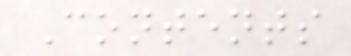Contents
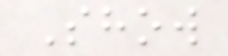Show
